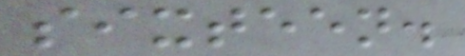sixteen.
